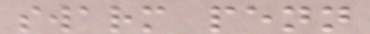swarm penn
